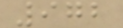972
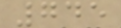745
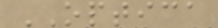OPTICA
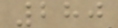280
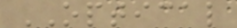OPTICAL
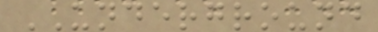UNDERGROUND
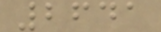2641
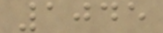1045
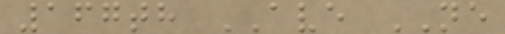167th AVE NE
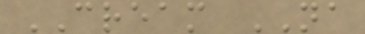CREAM NA
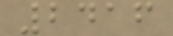2416
